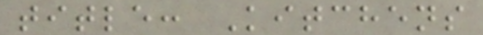title: Kitchens
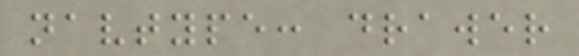navtype: drawer
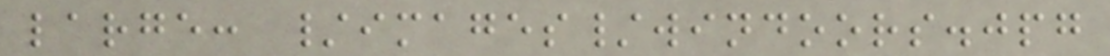large: /images/windoors.jpg
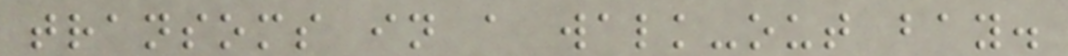transoms in a walk-out bay.
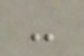-
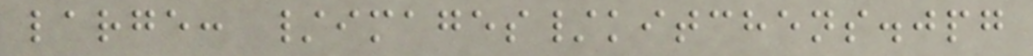large: /images/kitchens.jpg
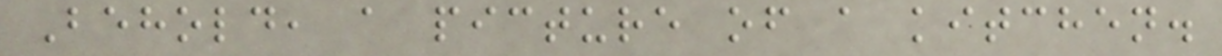Behold, a picture of a kitchen.
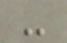-
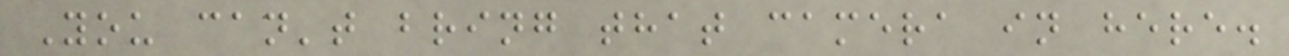You can't bring that camera in here.
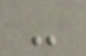-
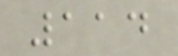114
